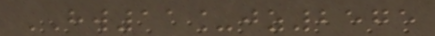HW11_jz2575
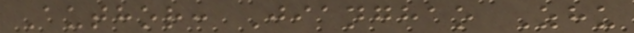Author: Jianghao Zhu
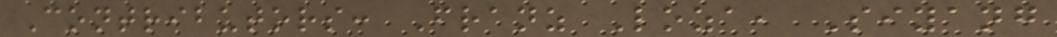Contributors: Franz Loza, Siyang
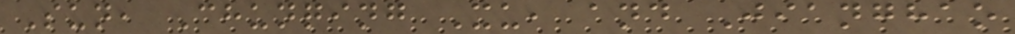Sun, Chunqing Xu, and Jianghao
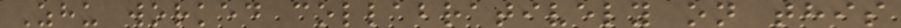Zhu worked collabratively on this
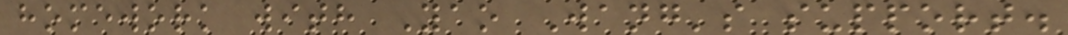homework with Yao Wang's support.
